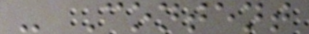- Content
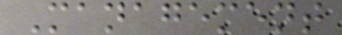Management
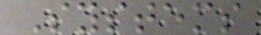Systems
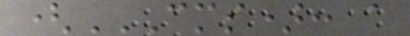(CMS): A
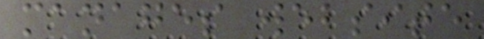manages website
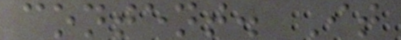content. It
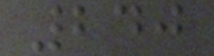240
